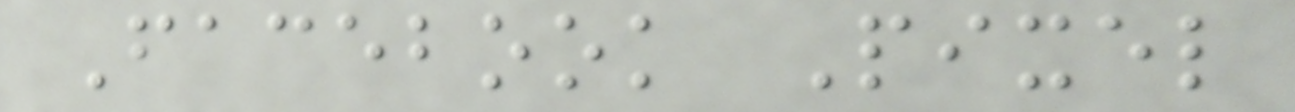Facebook Pixel
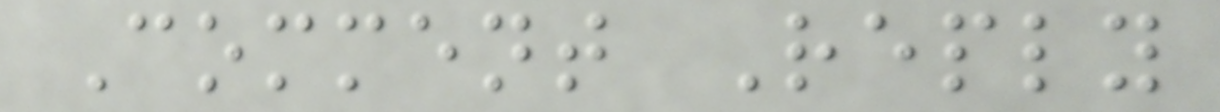Comment Reply
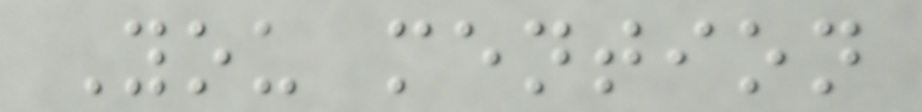You mention
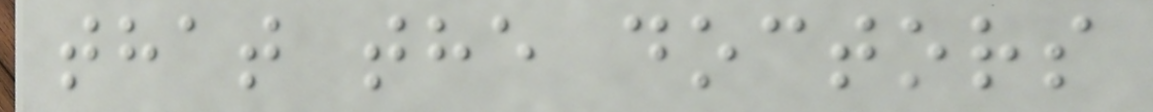that the doctors
